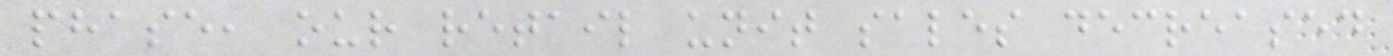phase, our retail unit sales decreased
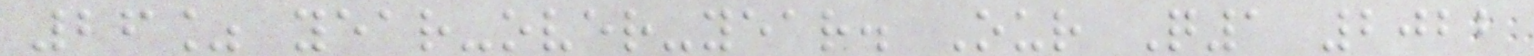26% year-over-year. Our Q1 2022
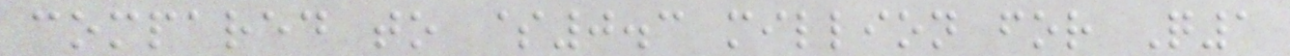compared to $0.3 million for Q1
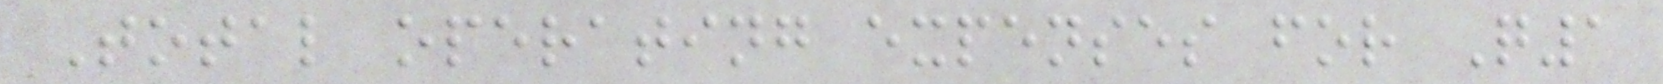Total operating expenses for Q1
